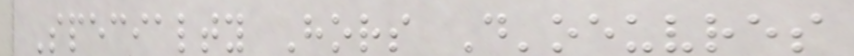Specialty Hors D'oeuvres
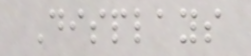Displays
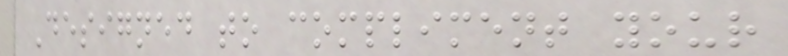Designed to compliment your
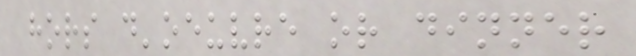hors d'oeuvre or dinner
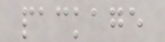package
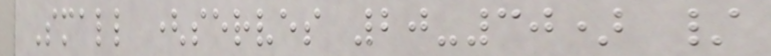Small (serves 20-30) /
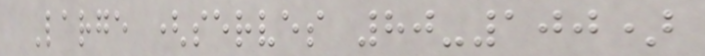Large (serves 80-100)
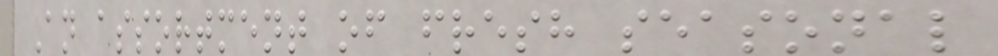An assortment of fresh seasonal
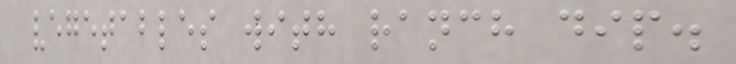vegetables with ranch dip.
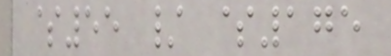$55 / $175
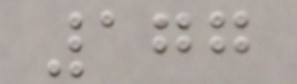177
